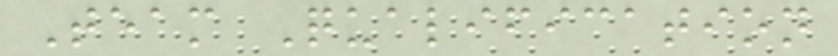Team Qualification
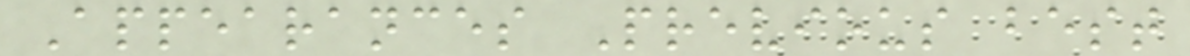Appearances Previous best
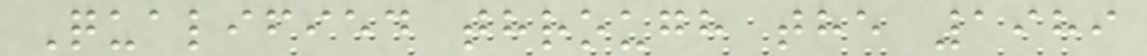Qualified through the 1989
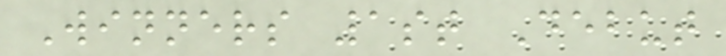Winners 1st Debut
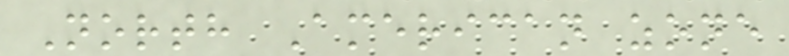North American zone
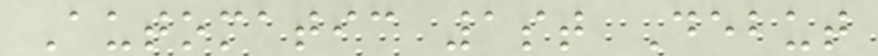Automatic 1st Debut
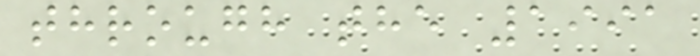through the 1991
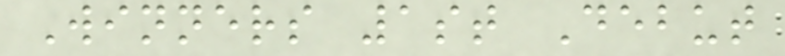Winners 1st Debut
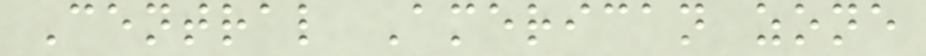Central American zone
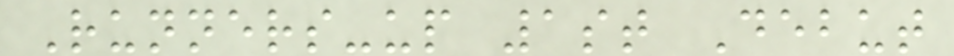Runners-up 1st Debut
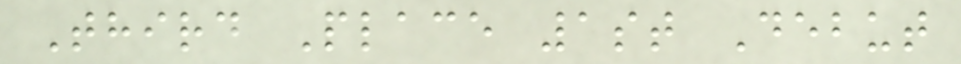Third Place 1st Debut
